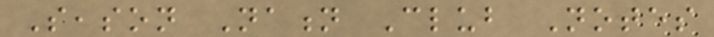Season Nation Club Notes
